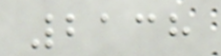2138
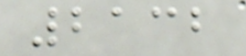2132
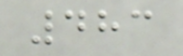483
